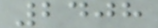2408
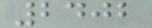2402
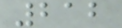212
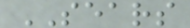SEARS
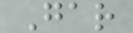Gar
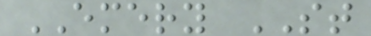EMERY ST
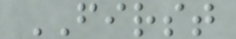FIRST
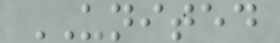UNITED
